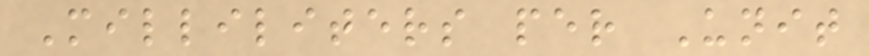Milliliters per Unit
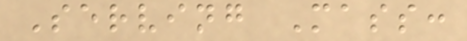Serving Mass:
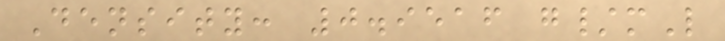Density: 0.9516 g/mL
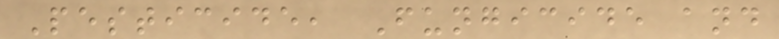Pesticide, Fungicide and
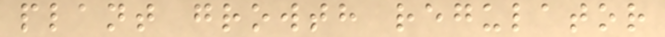plant growth regulator
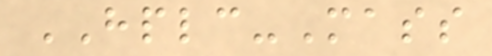HPLC-Mass
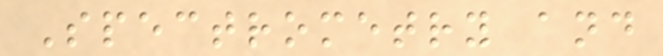Spectrometry and
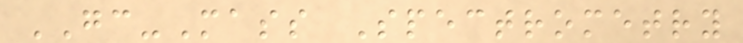GC-Mass Spectrometry
